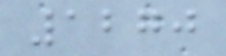1270
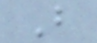B
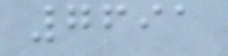7691
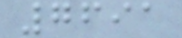7691
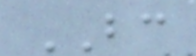BC
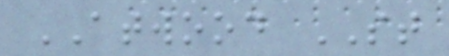ATWOOD ST
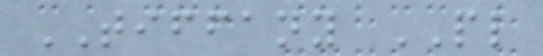TIFFANY PL
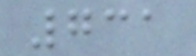731
